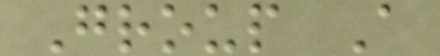Group A
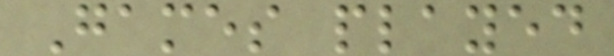Games played
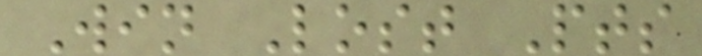Win Lost Pts
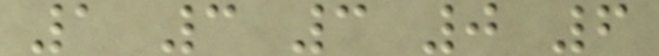1 3 3 0 6
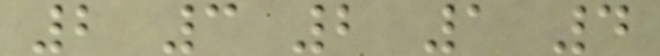2 3 2 1 4
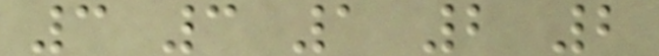3 3 1 2 2
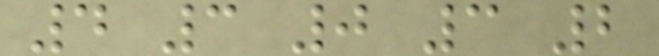4 3 0 3 2
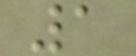1
